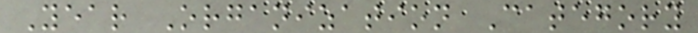Year Organization Category
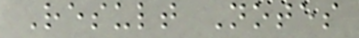Result Notes
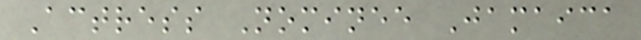Actress Nominee Jamaica
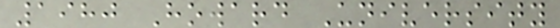1980 Howard University
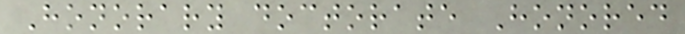Honorary doctorate Honored
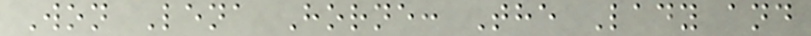Won Lena Horne: The Lady and
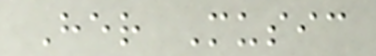Her Music
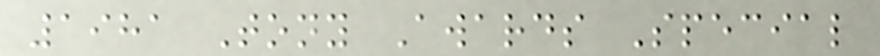1981 Tony Awards Special
